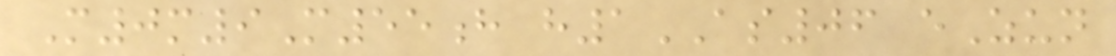M0m9M55h h1AS06 eZun
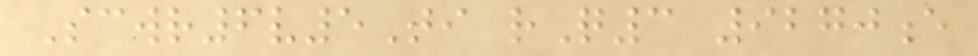Scwr6v5Ti rQ3 9270e
